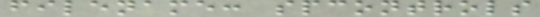filename: spcontrols
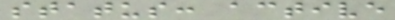status: active
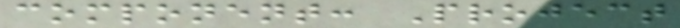component: Project
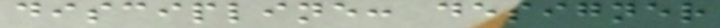discipline: designer
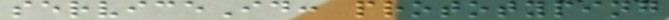serviceId: prototyping
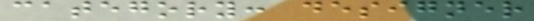category: designer
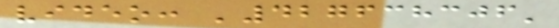video: '427638306'
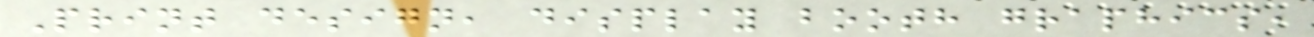Print design, display booth graphics,
